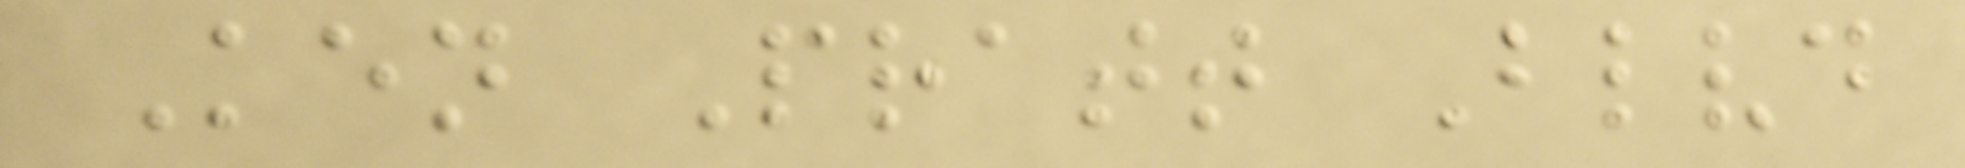Ken Pratt Blvd
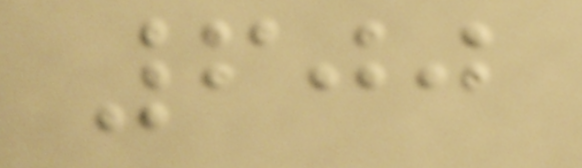600
